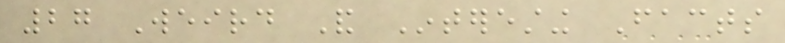27 Weird And Interesting Facts
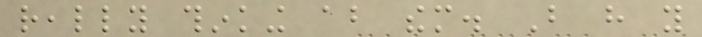really thinking about them. But have you
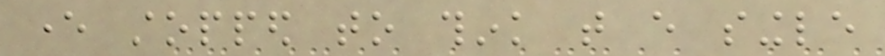ever stopped to think that every single
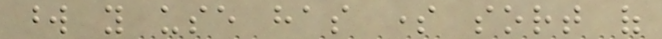word you use has some sort of
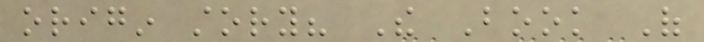origin story? The Book Of
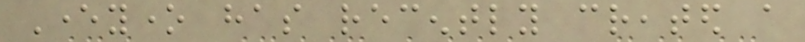Everyone has recently created a
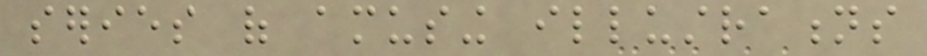series of amusing illustrations
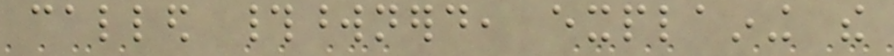called #wordnerd, explaining the
